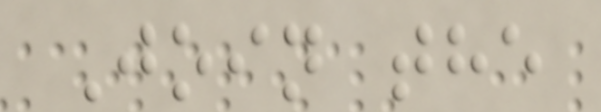Join the
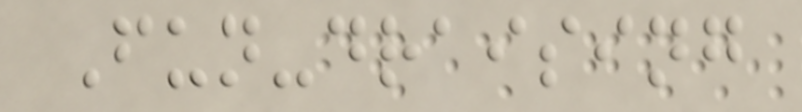Fun-draising
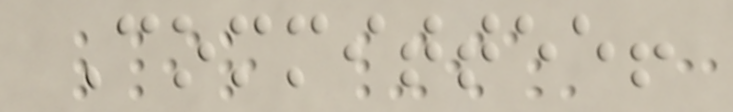Committee!
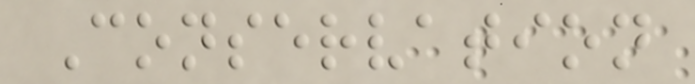Conservation
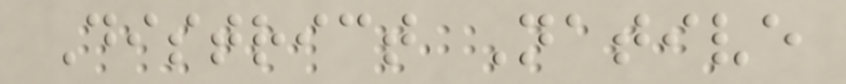District Native
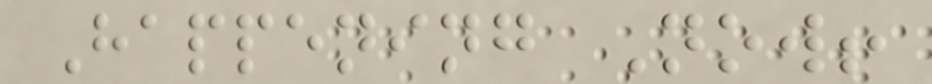Happening Now!
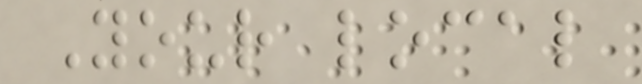Your local
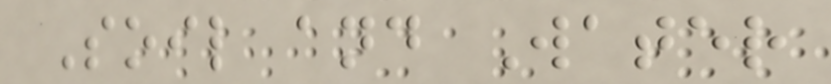Soil and Water
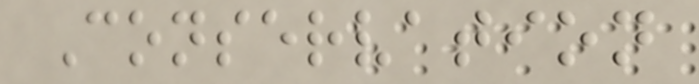Conservation
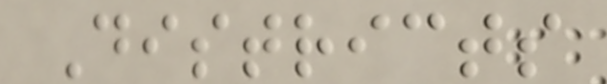Districts
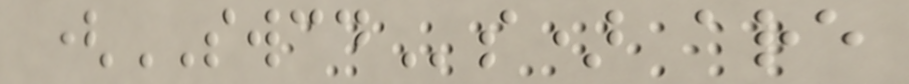(SWCDs) are
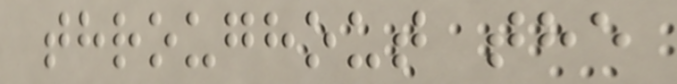throughout the
